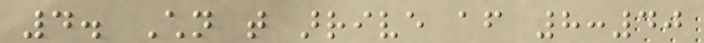4. Children that arrive after 8:40
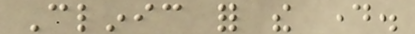Clinic for the day.
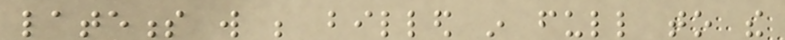lateness will be billed in full to the
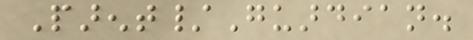Parent/Guardian.
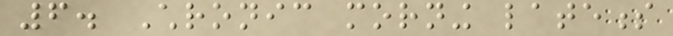6. Chronic morning lateness
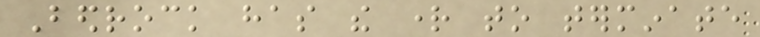Bedrock has the right to terminate
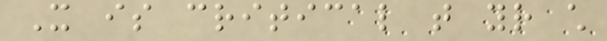It is critical that your child
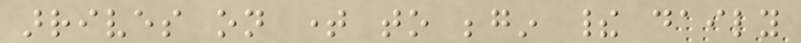arrives on time to begin their daily
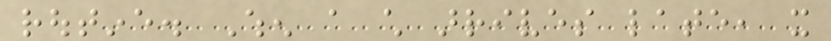routine. When a child arrives late, it
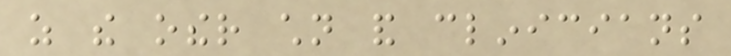as the other children and clinicians
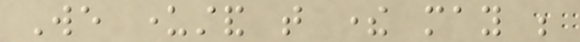We understand that there may be
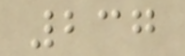237
